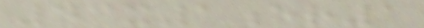43x1er1
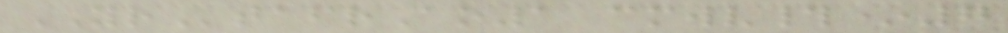YRtafrAo1 cmwv#*7
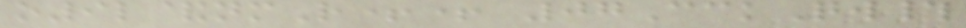o9l&nmR++ 07CckQw#
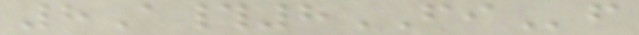8A#8FIf
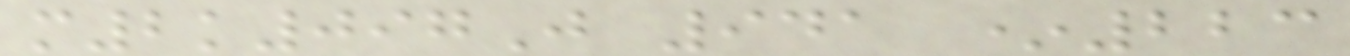m2k097J 941 *223
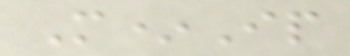M*Ip
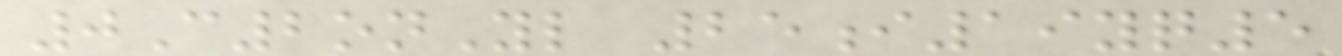0C2onYl 25i19yq5
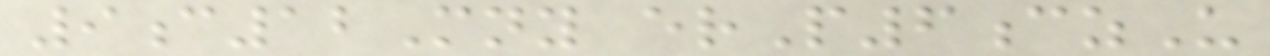9c12Mny erP6czU
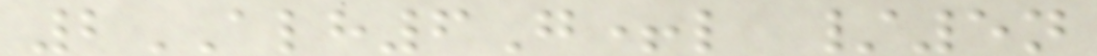2ALH6G+l /5n
